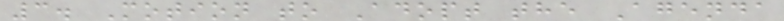3. Motion to Adopt the Agenda
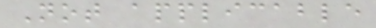Not applicable
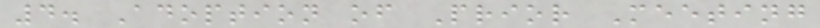4. Adoption of Prior Meeting
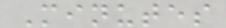Minutes
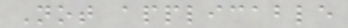Not applicable
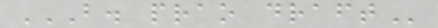B. PRAO DRAFT
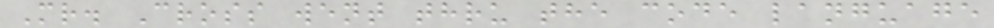Mr. Cross went thru the code language
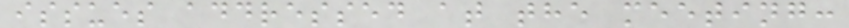issues addressed at the meeting:
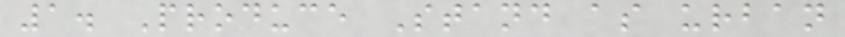1. Produce Stand as urban
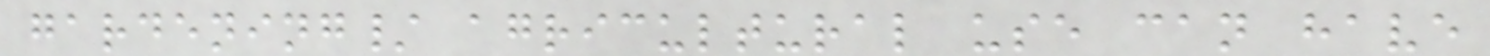gardening/ agricultural use can have
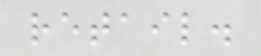retail.
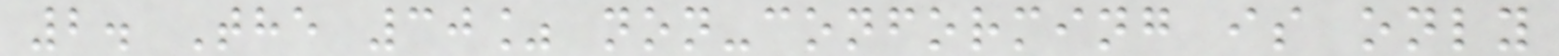2. The 30% non-conforming is only
